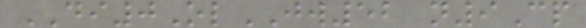DI0OlJW52 n9Cp
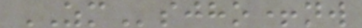ZMsjho+nw
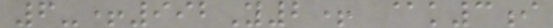6-+992Y2+ @k3i
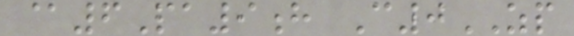@6Pa9h C0ZP
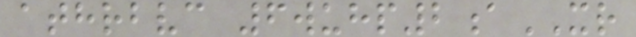athrbvc 6wuhp2aXR
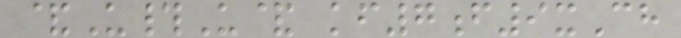&U#U& kf7f9xCh
